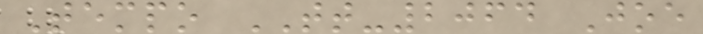Tempo TT-2064 Joe
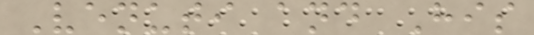Venuti and His
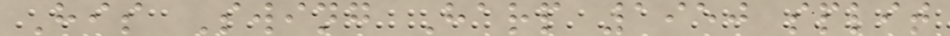His Swing Harp 1950 split
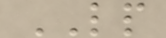LP
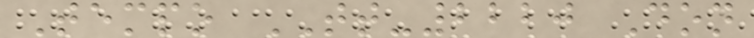Tempo TT-2220 Don
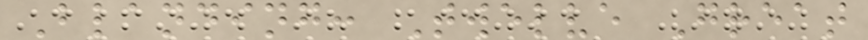Blanding: Twelve Great
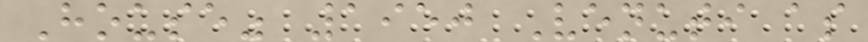House" 1950 Venuti as
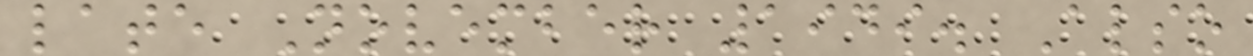late November 1949. Also
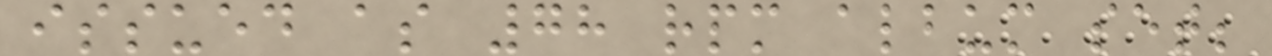issued as 78 rpm album set;
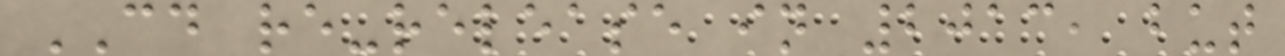CD re-release in 2013, but
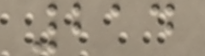214
